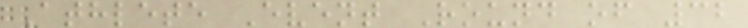Athlete Event Round of 32
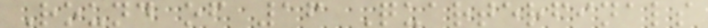Round of 16 Quarterfinals
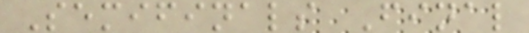Semifinals Final
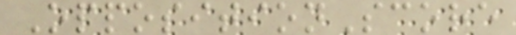OppositionScore
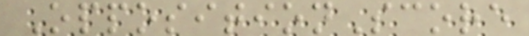OppositionScore
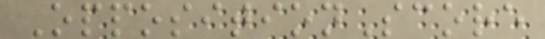OppositionScore
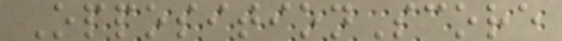OppositionScore
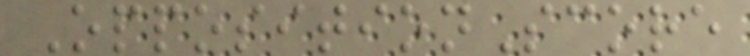OppositionScore
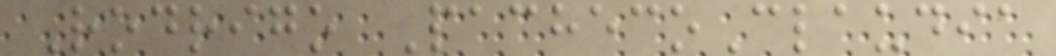Rodrigo PachecoClaudia
